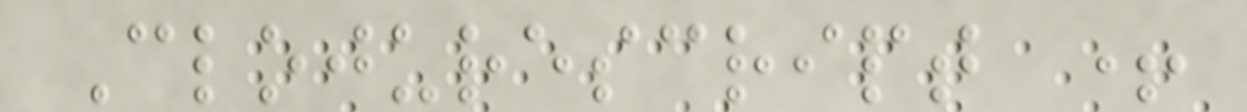Clojurescript +
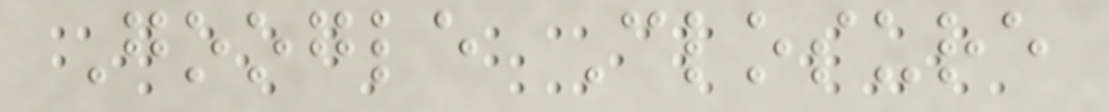Google Closure
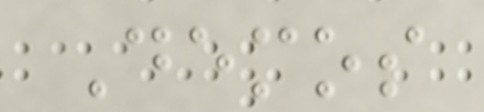Demos
